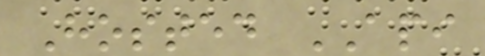Hosted API
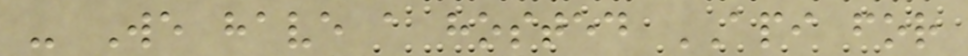- We have a hosted API for
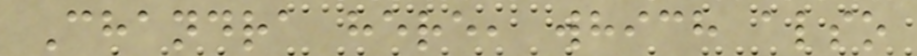Chandra here, which also
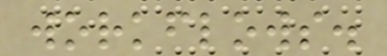workflows.
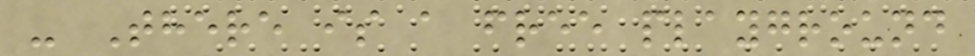- There is a free playground
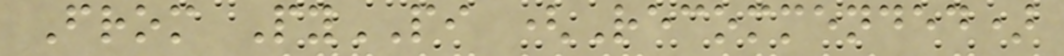From PyPI (Recommended)
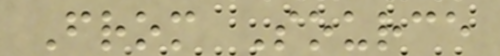From Source
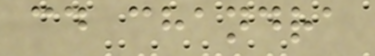cd chandra
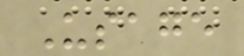Usage
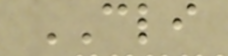CLI
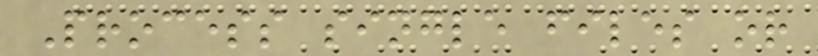Process single files or
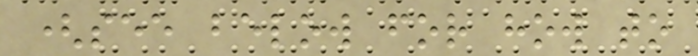(see below for how to
